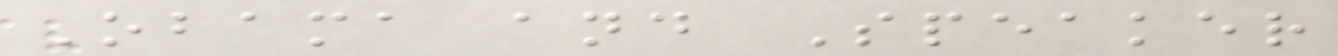Obama and Speaker
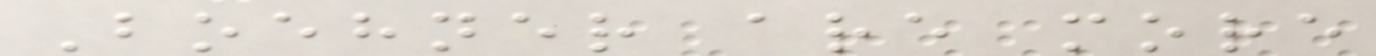Boehner are more
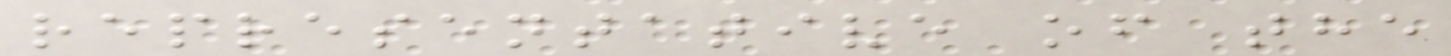representative of the
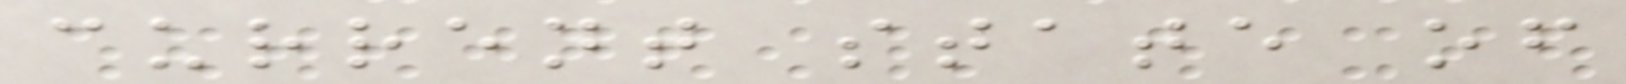current state of
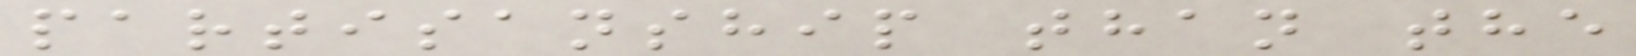partisanship than the
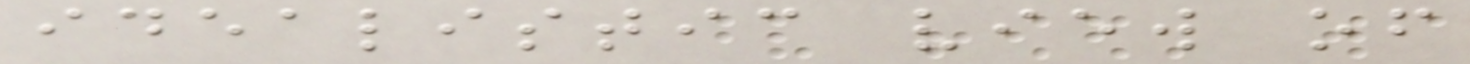idealistic view of
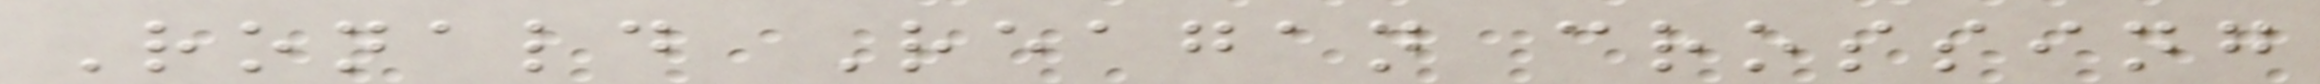Ronald Reagan crossing
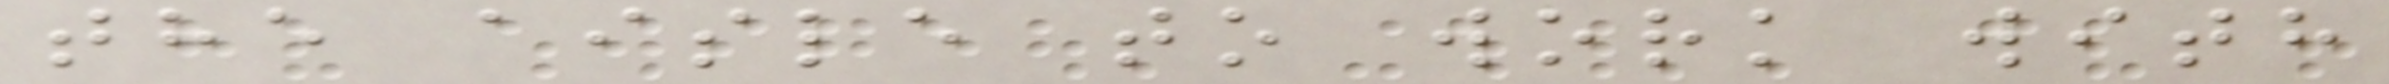the aisle to work with
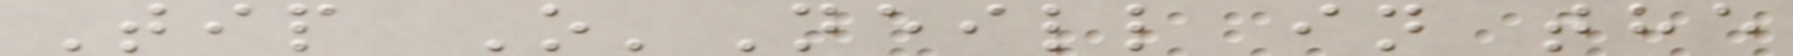Tip O'Neill in the
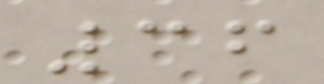36
